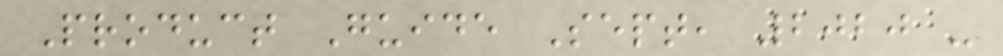Product Guide Sept, 2020 -
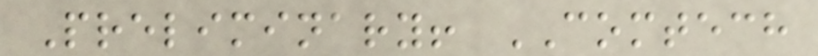Preliminary! COMTECH
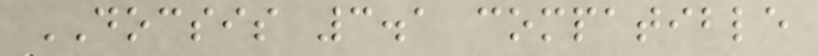DOCSIS 3.1 compatible
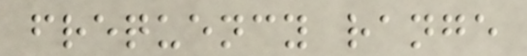frequency range
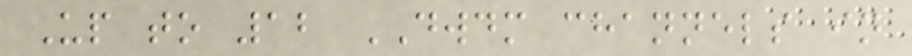Up to 12 DWDM channels in
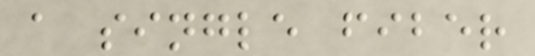a single fiber
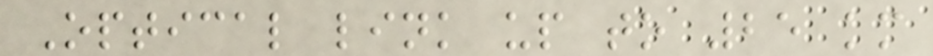Optical link up to 25 km
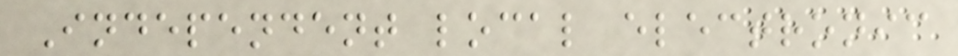Independent local electronic
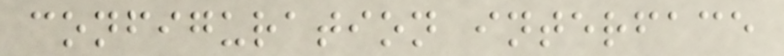configuration interface
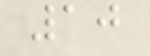10
